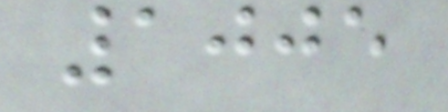1005
